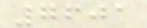7601
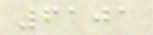6101
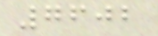7602
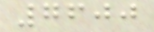7600
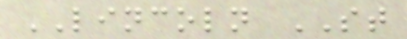LINCOLN ST
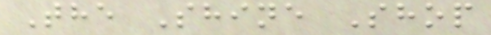The Shine Shop
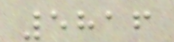5816
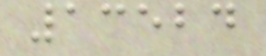13524
